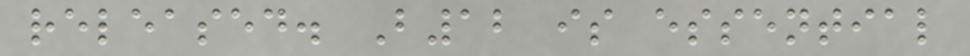released. B12 is essential
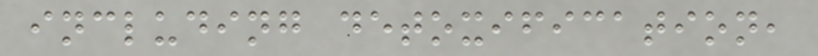including detoxification,
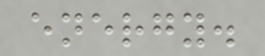energy.
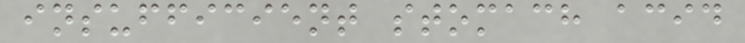insufficient stomach acid
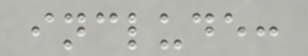include:
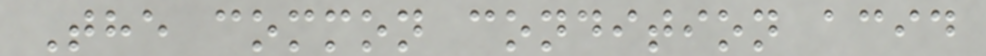The common condition acid
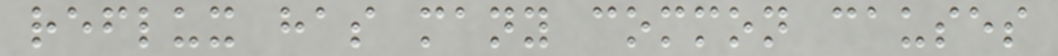reflux has many common causes
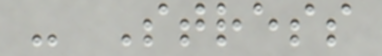- Stress
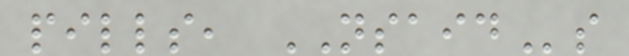pills, NSAIDs
